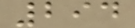294
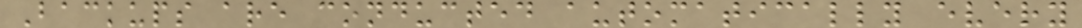Backups are conducted automatically every
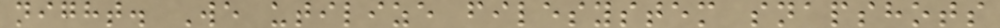night. We utilize filesystem snapshots
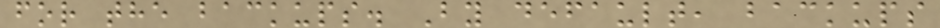for the backups. By default, backups
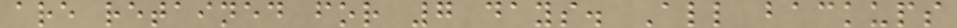are retained for 7 days. All backups
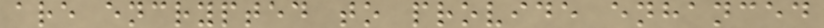are encrypted to provide enhanced
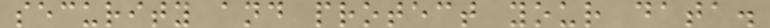security and protect your data.
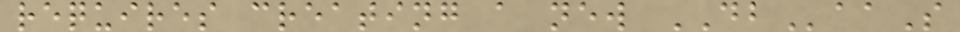requires creating a new DBaaS
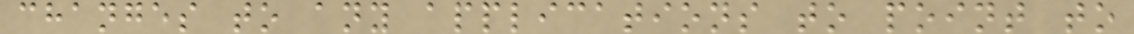changes to any applications to point to
